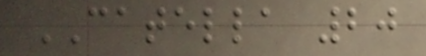CATELLA 20
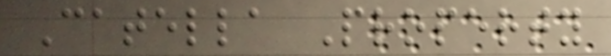Catella Property
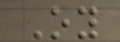Oy
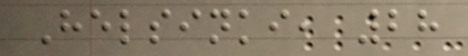Helsinki, 28
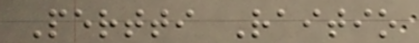Pertti Raitio
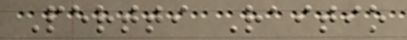Pertti Raitio
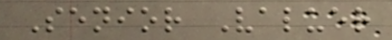Senior Valuer
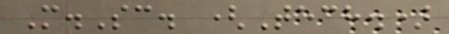M.Sc. (Tech.)
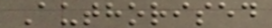Authorised
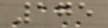175
